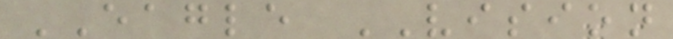EAGLE VISION
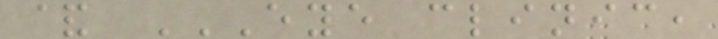& EYE CLINIC,
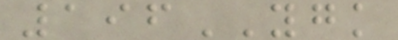196YGK
